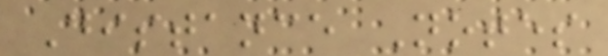Distance Notes
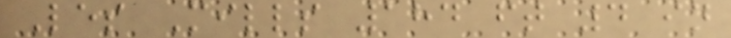Les Mills 184 ft 4 in
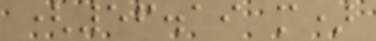(56.19 m)
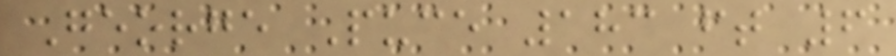George Puce 183 ft 6
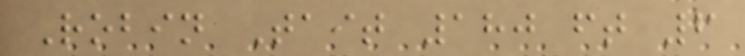Robin Tait 180 ft 6
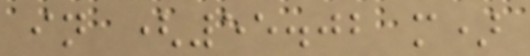in (55.02 m)
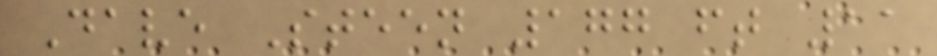Dave Steen 177 ft 11
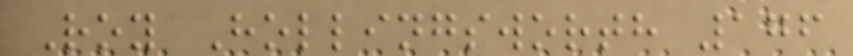Roy Hollingsworth 176
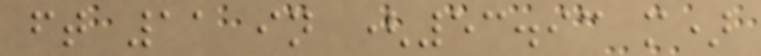ft 11 in (53.93 m)
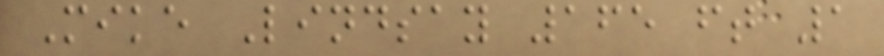Mike Lindsay 165 ft 1
